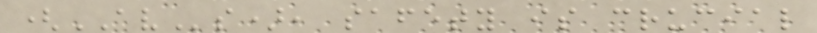(AVs), safety is crucial
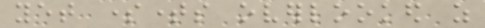yet sometimes overlooked as
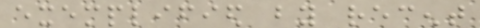exemplified by recent
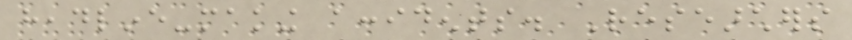headline-making accidents. Researchers
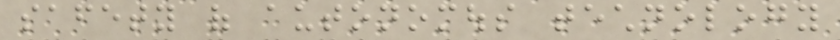safety of autonomous technology
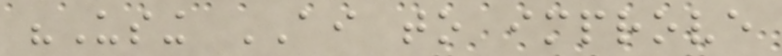"Using AI to improve
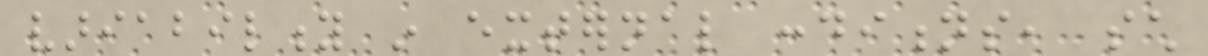variability in external conditions, such
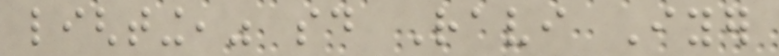lighting," said Ravi Iyer
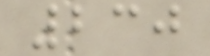230
